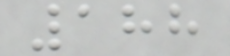188
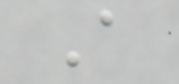A
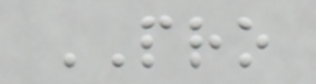PRO
